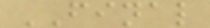FINAL
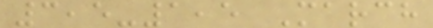3,5-1,5 March
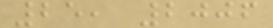25, 2006
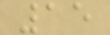15
